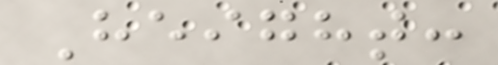Height:
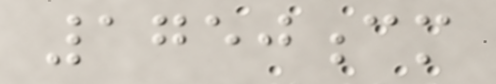1750cm
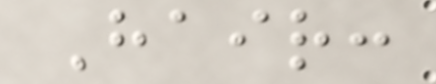Hair:
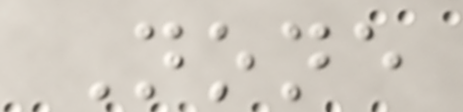None
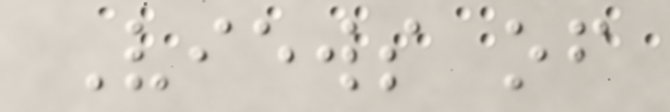Views of
